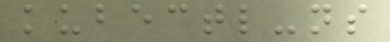kubectl-ns
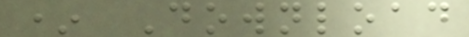* Download
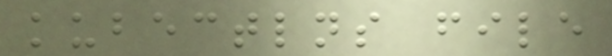kubectlns file
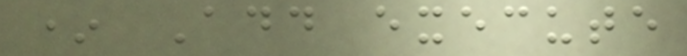* Add execute
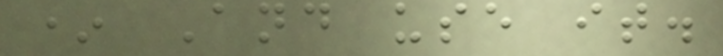* And use it.
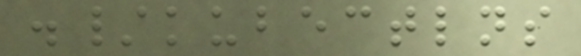./kubectlns
